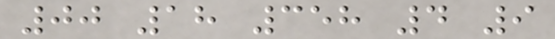00 18 358 4 9
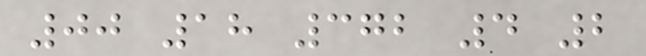00 18 372 4 2
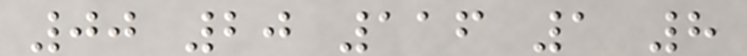00 20 116 1 8
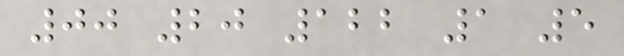00 20 122 1 5
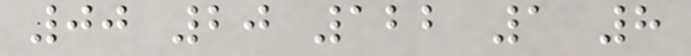00 20 122 1 8
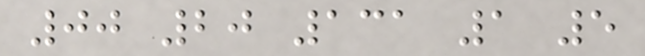00 20 131 1 5
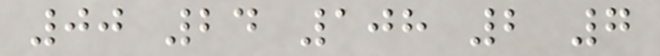00 24 108 2 7
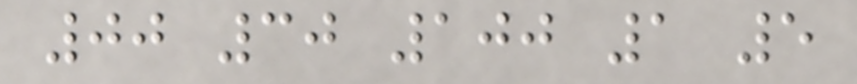00 30 100 1 5
